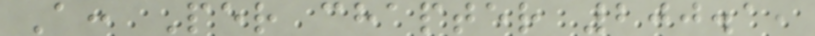A: Per chapter 200.1,
